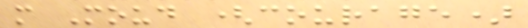m Moud (courage)
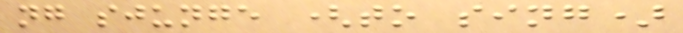ng sjunge (to sing)
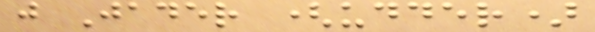j Jader (udder)
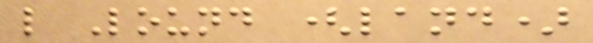l Lound (land)
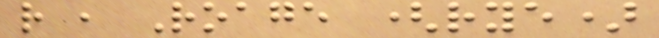r , Roage (rye)
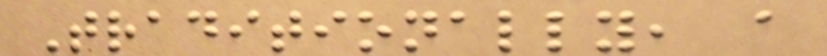Traditionally, a
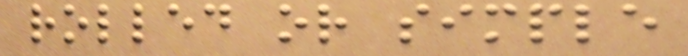rolled or simple
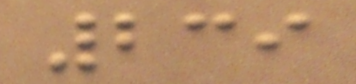239
